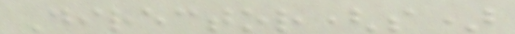Director(s)
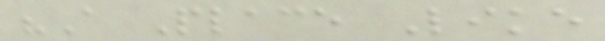"A Place Like
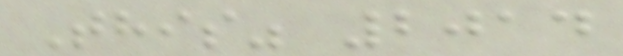This" 2014
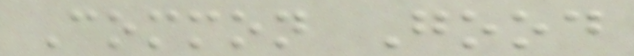Common Good
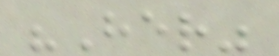"Her"
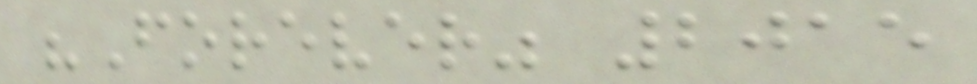"Forever" 2015
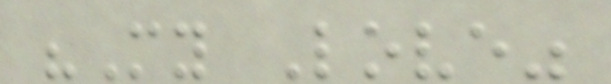"My Love"
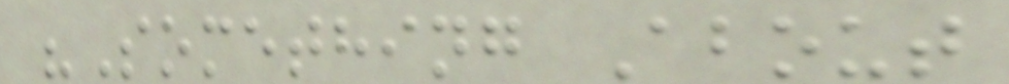"Something About
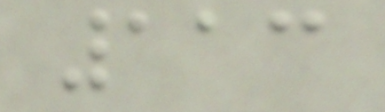113
